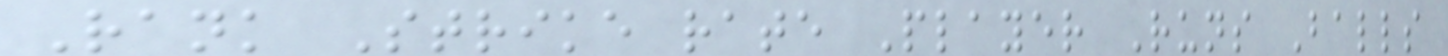Rank Strike rate Player Runs Balls
